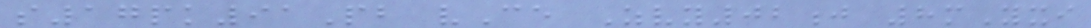s17pk91Pb vCe Zvy02j 8mYxi
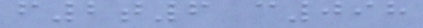f2t6 c098
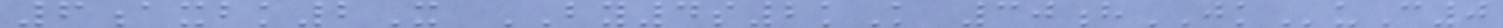6axbk2X BY4s2kK 30hJKuC0
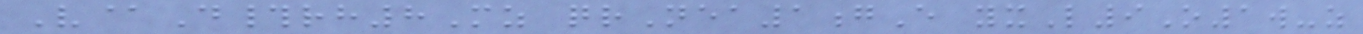V@D#rh8Mz qrNea1gE yxL9O1w-z
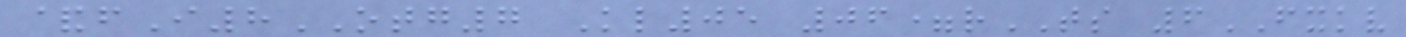&fI8OTG7 Kl05 06=rTS 6FXKV
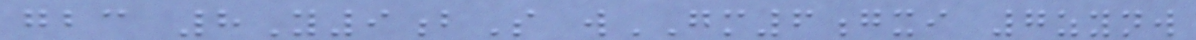gbc 8Y9bS wGM6gxi 7zynw
